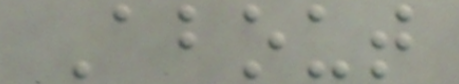About
